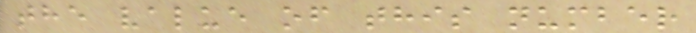the value of this number
